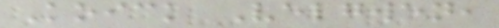Koick Velgwen,
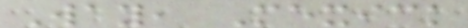Way, Mexick
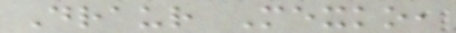Draur Mexko,
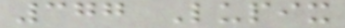377 Lupix
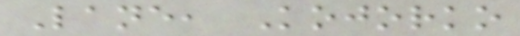Lane, Kojorko
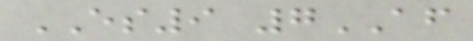ES9 7AF
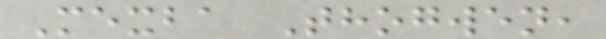Mexba Thogwen,
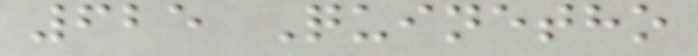625 Quinetho
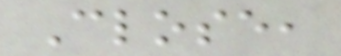Close,
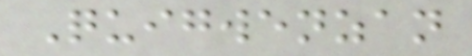Quigwenzan
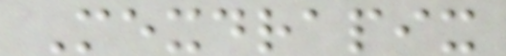Mexdrapix
